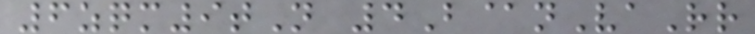6zqm9tN 4B@nVaRr
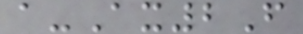a-Ax2F
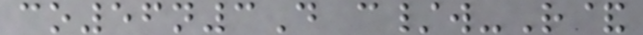co56n3D c/w-R&
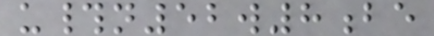u#n52w8be
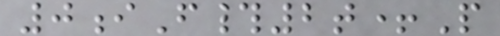0iF#2t+P
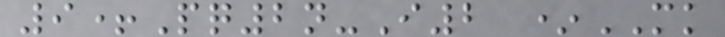9+Pq2n-I2 *MK
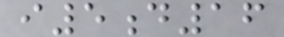i5d16
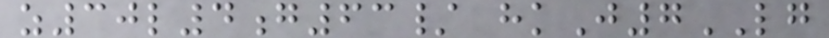z30l4g63/ hkJ7LG
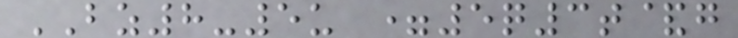BZ8-5u =5q3t&g
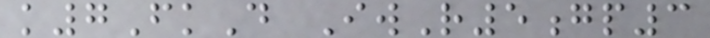k7FkD IwR5gp3
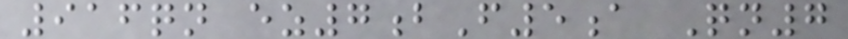916qn ez7bF5a Qn7
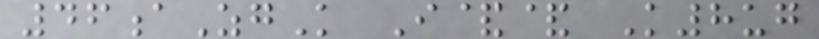46aZgK I&& K8ug
